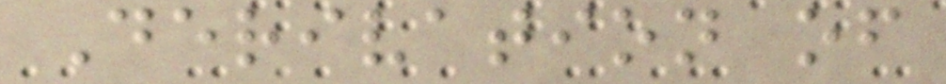Derivation of
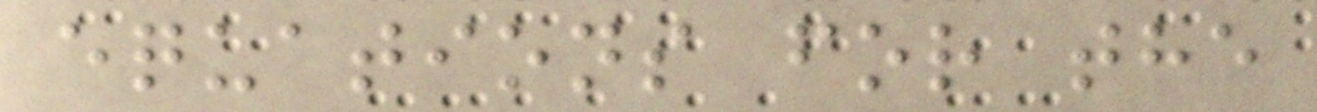equations for the
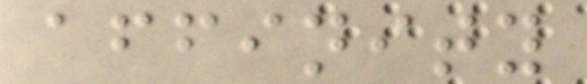affinity
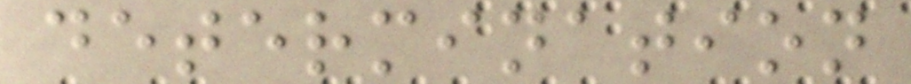determination
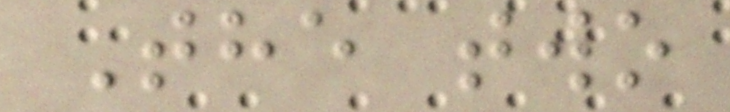The two
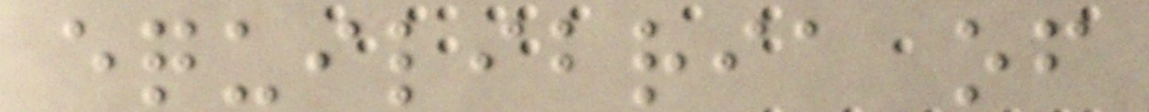equilibria of
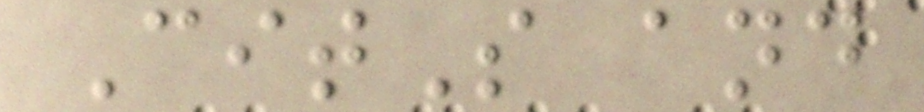CitS and
